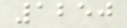1250
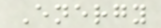Energy
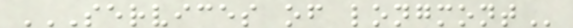SERVICES OF LONGMONT
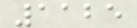1125
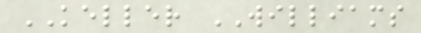KELLER WILLIAMS
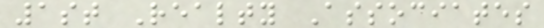1st Realty Associates
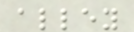alley
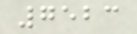7523
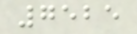7525
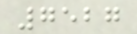7527
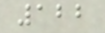122
